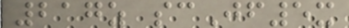217z scJf5x
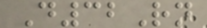D32Rn
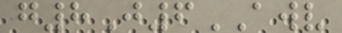g8J6AWV
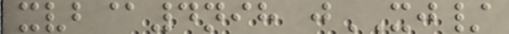xvb@4nih jXJ/
